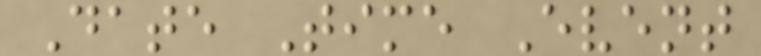Date Time Event
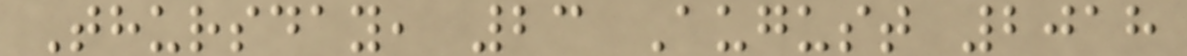Thursday, 23 August 2018
